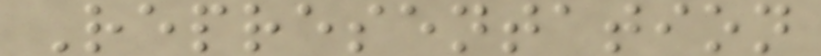Representation
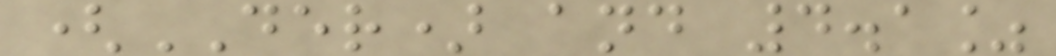(DER) and 4.1%
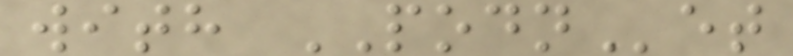with PODNet
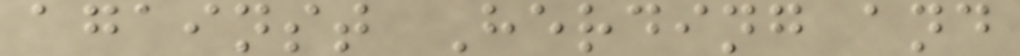against Herding and
